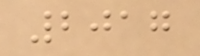2017
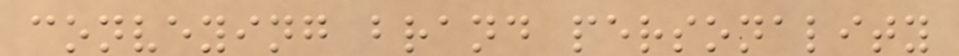conveying brand personality
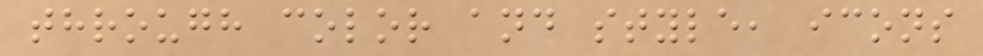through color and style, icons
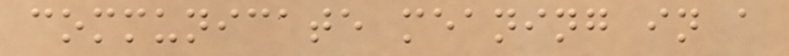communicate meaning in a
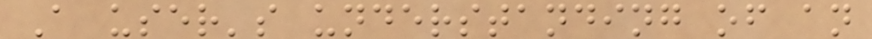A user's understanding of an
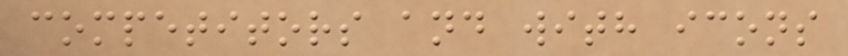competitors and with icons
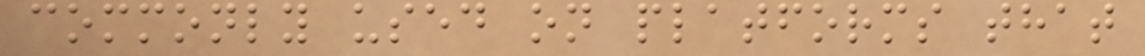commonly used on platforms that
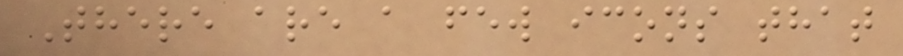There are a few icons that
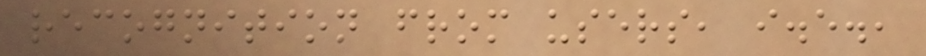recognition from users, i.e.,
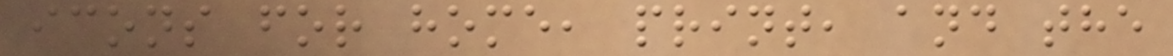icons for home, print, and the
